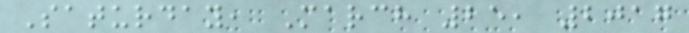Saturday, March 25, 2017
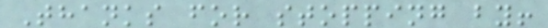Thanks for stopping by!
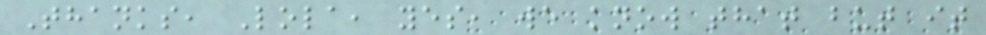Thanks, Lola, yes, we know that but it
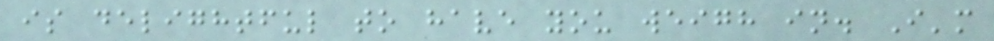is delightful to have you weigh in. I'm
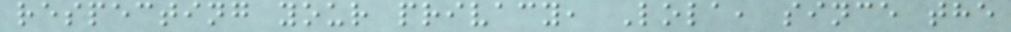respecting your privacy, Lola, since the
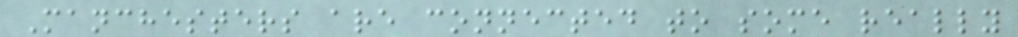Manchesters are connected to some really
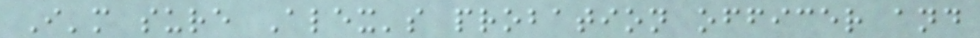I'm sure Alex's probation officer and
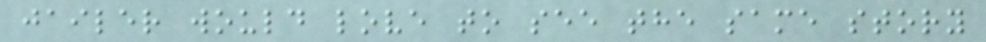jailer would love to see the same story
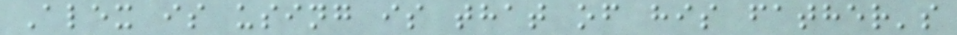Alex is using is that of his father's
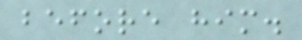before him.
